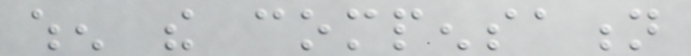when the compensation
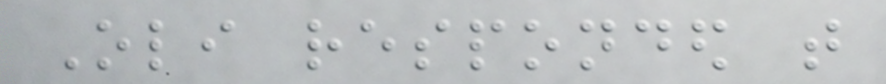Oli responded that
